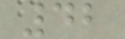42
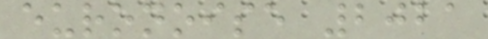euronoise 2021
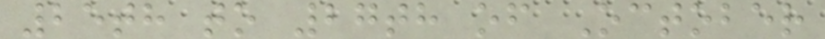25th to 27th of October
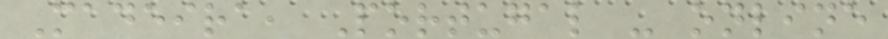Madeira, Portugal - online
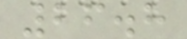26.8
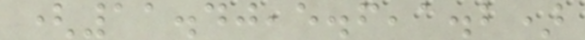(11.40,5.6,1.2)
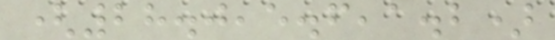(28.0,5.6,1.2)
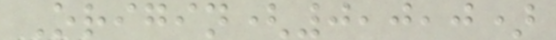Origin(0,0,0)
